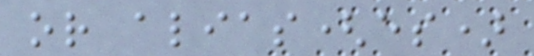or alias(es)
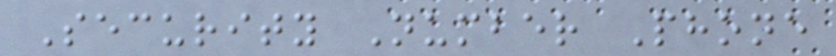Security Number Phone
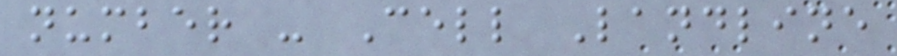number - Cell Landline
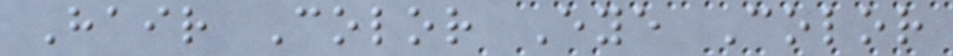Hair Color Eye Color
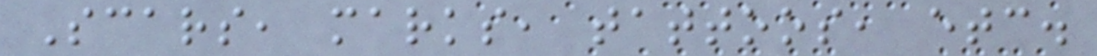Scars, marks, tattoos, etc.
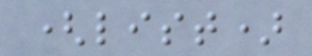(list)
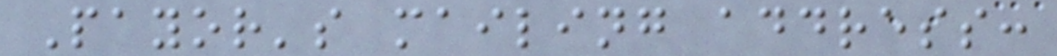Payor's mailing address:
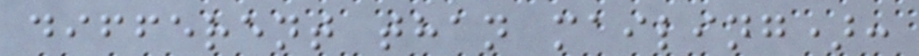different than mailing):
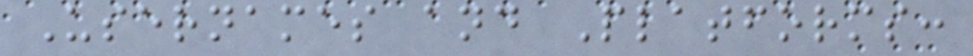Usernames and Platforms:
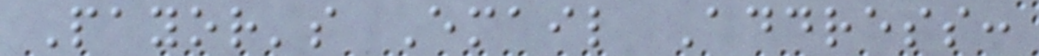Payor's Email Address:
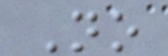No
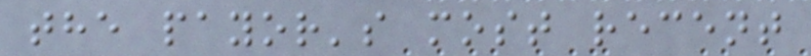the payor's most recent
